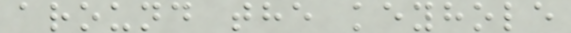around the keyhole
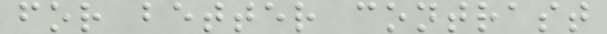for better contrast
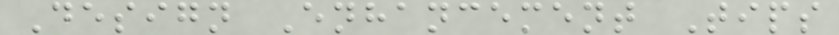Design Enhancement Tips
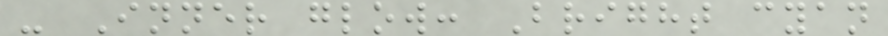- Inner glow: Bright cyan
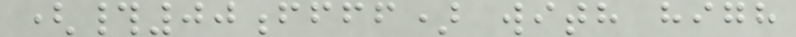(#00ffff) with high
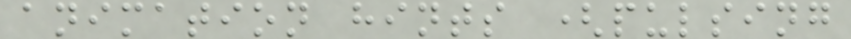animation hints (pulsing
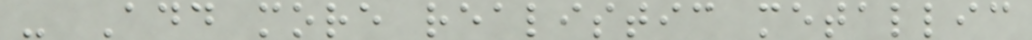- Add more realistic metallic
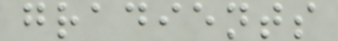gradients
